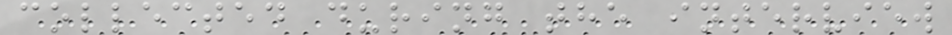collected during the interview
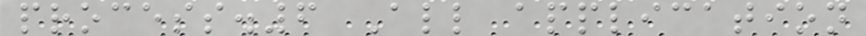process.6 All application
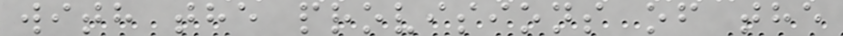with the provisions of the
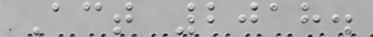Act 2018.
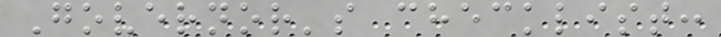Governor's checklist:
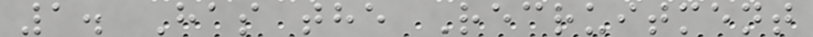1. Has the Recruitment
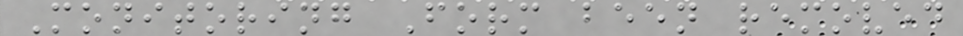Monitoring Form been removed
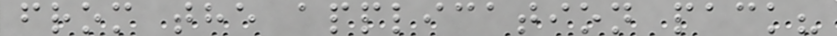from the application pack?
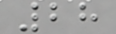28
